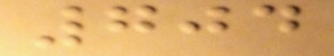704
